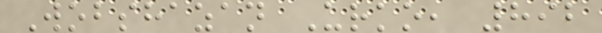Wobshazan Urko, 892
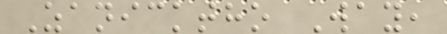Zanicktho Way,
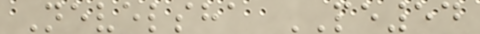Nevelsha PE54
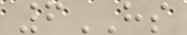6HS
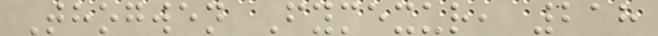Thogwen Fymexur, 218
